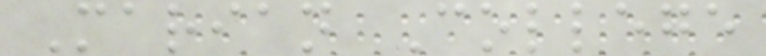Marian College
